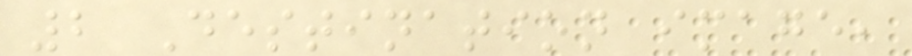2 Destination image,
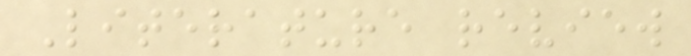Literature review
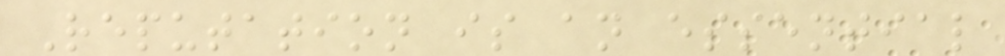Reputation is an essential
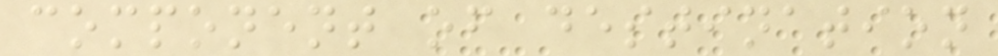component of destination
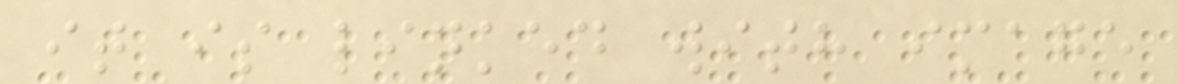it is linked with image
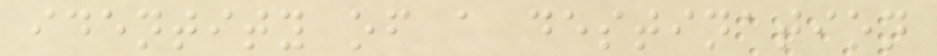identity of a destination
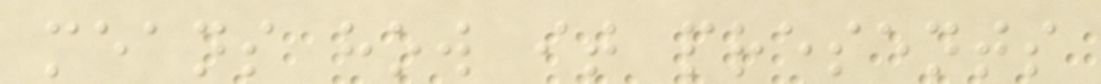means how it presents
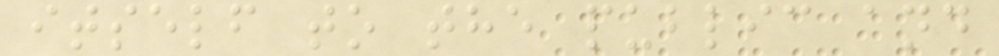itself to the public and
